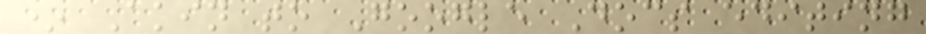* Akin to Google Docs editing
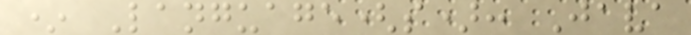* Language(s): Java
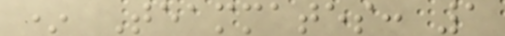* Teammates: 1
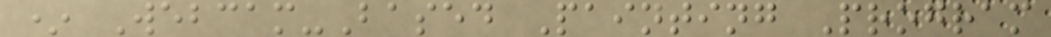* Webcam-Based Painting Program
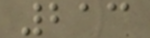213
